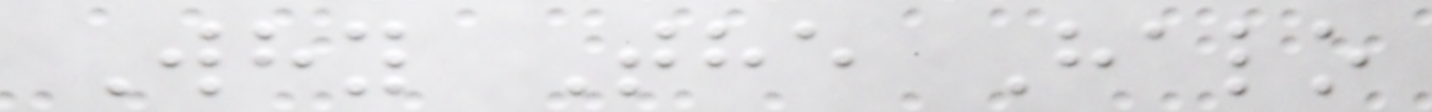Why The Halo
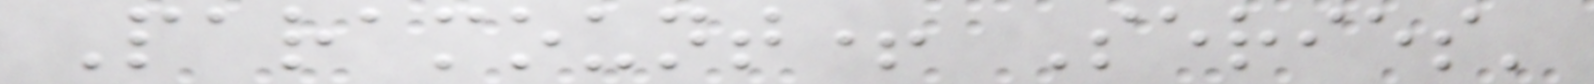Paramount+ Series'
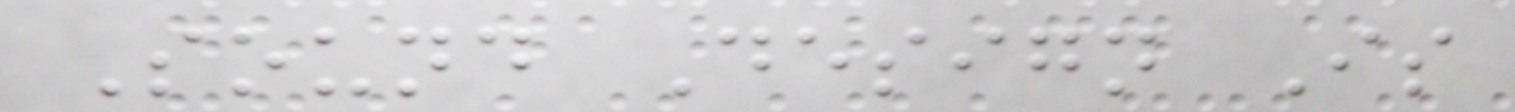Sound Design Is
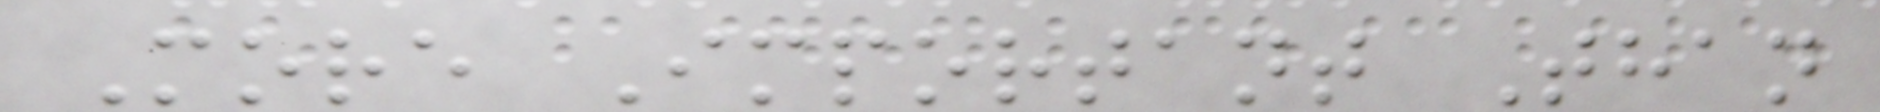More Important Than
